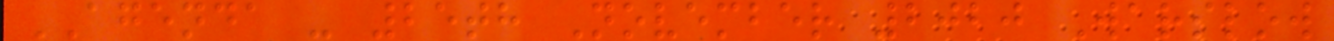AGENDA - 25th November 2020 Warslow
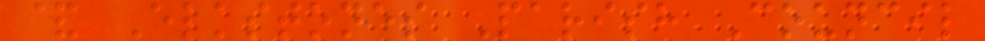& Elkstones Parish Council
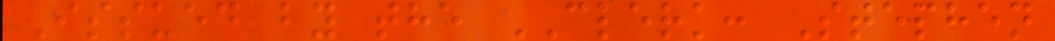Issued by the CLERK: Stephen
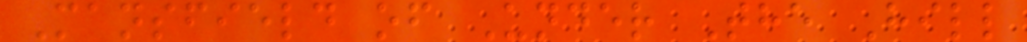Mansfield of Under The Hill
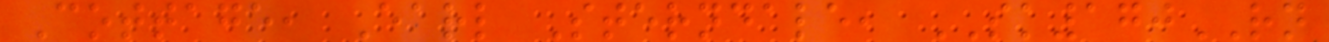Cottage, Earl Sterndale, SK170RN
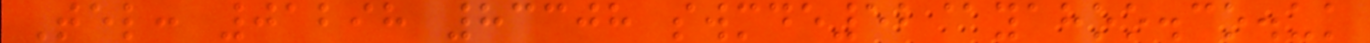Tel: 01298 83308 swmde52@yahoo.co.uk
